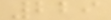229
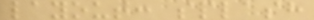layout: splash
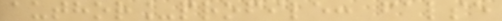author_profile: false
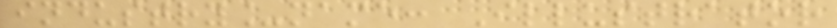industry_name: Illustrator
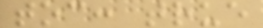toc: true
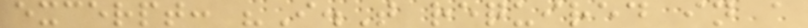excerpt: "I.T required in a
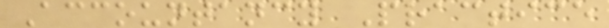Accountancy Practice
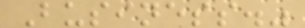Business."
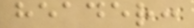header:
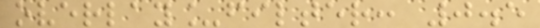overlay_filter: 0.5
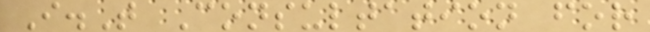I.T Consultation for
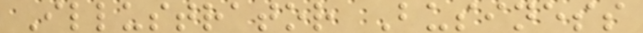Illustrator Business
